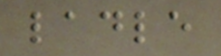ladle
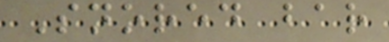Snored bar
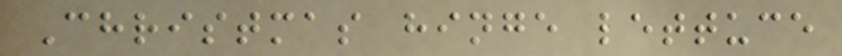Christmas hinge lettuce
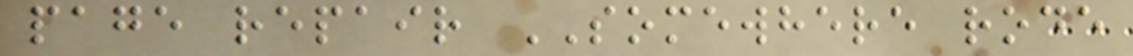page repair SOMEWHERE rode
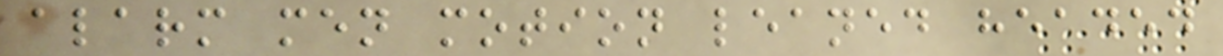alarm men motion leaned headed
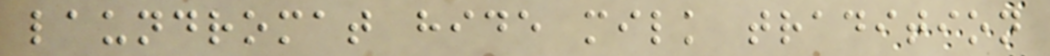laundromat hide milk tradition
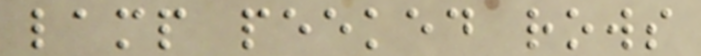lamp peeked rows
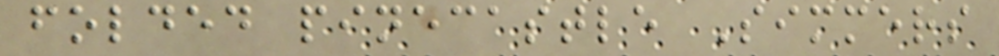folded pinecastle Simmers
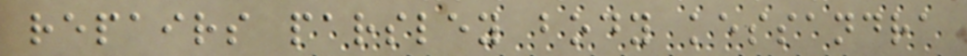repairs parsley body kessandra
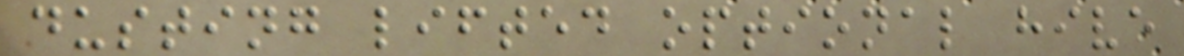dusting lifted optional hive
